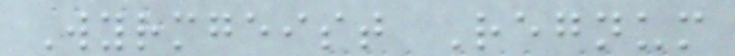Wyrmgeist Regnum
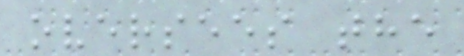oversees the
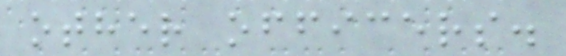other officers.
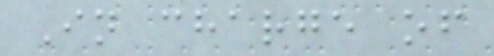In charge of
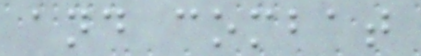and combat
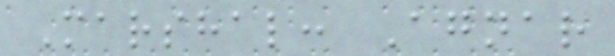Marshal: Agnar
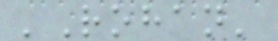'Rohan'
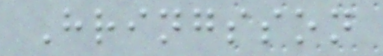Hringsson
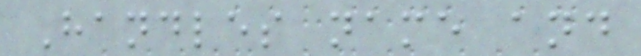Handles name and
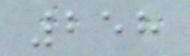258
